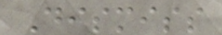Dismiss
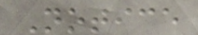Notice
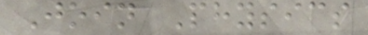Join Physics
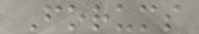Forums
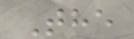The
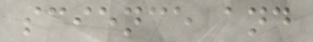science and
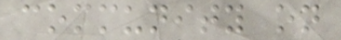community on
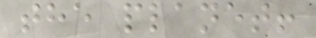the planet!
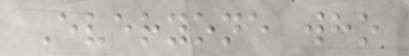Everyone who
